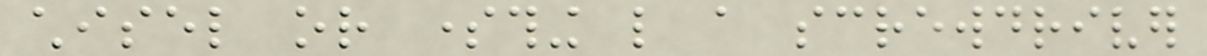chisel or something like a screwdriver
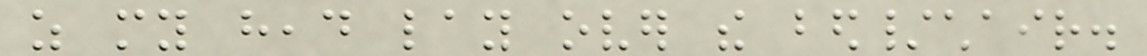as my head lay over the bed/chair.
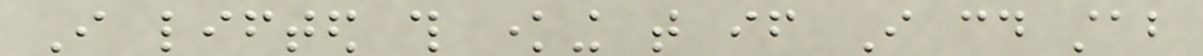I lifted this knowing that if I could stab
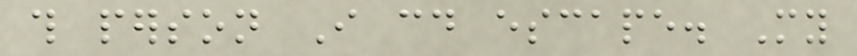this person I could escape. My
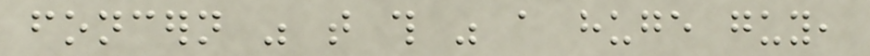foncern was that this was a huge guy,
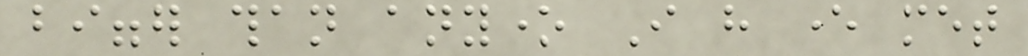bigger than anyone I have ever met
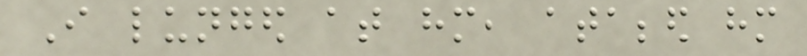I lunged at him, atabbed him
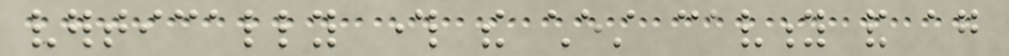vertically through the chest cavity and again
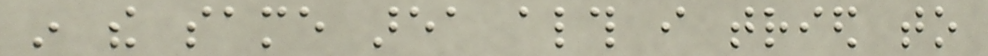in the same area although i tried to
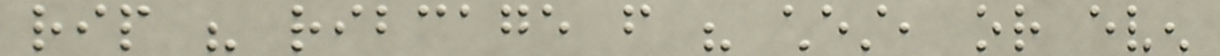rip his ribcage from his chest, or even
